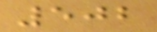502
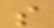s
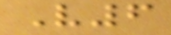V6
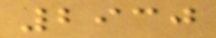2930
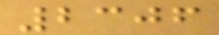2306
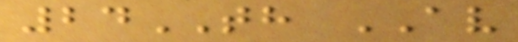24TH AV
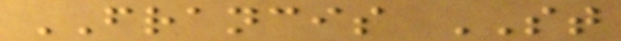FRANCIS ST
